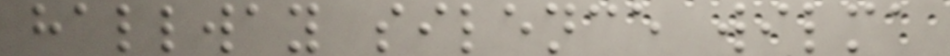hallway silence wilma
